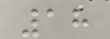18
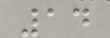14
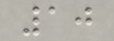10
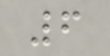6
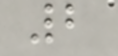2
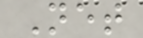Net
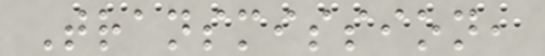Transmission,
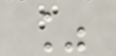%
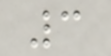3
